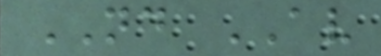ND AV
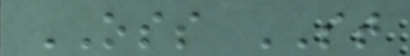OSS ST
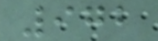972
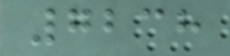7238
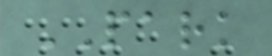PARK
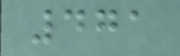471
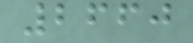2660
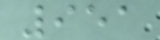951
